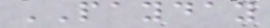PAYDAY
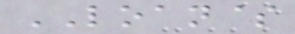LOAN$
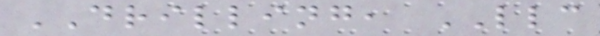DRILLING, LLC
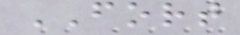FORT
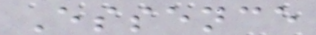Essence
